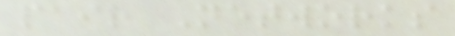pair Networks
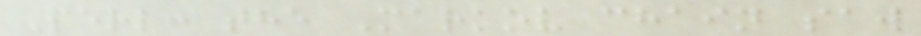Perl: the Markov chain saw
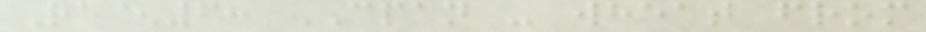Re^6: CPAN - wheat from
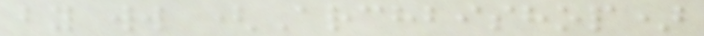by ww (Archbishop)
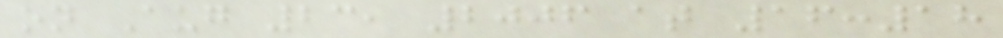on Aug 23, 2006 at 16:18
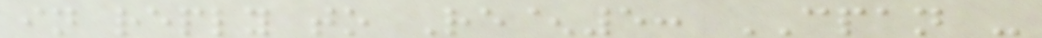in reply to Re^5: CPAN -
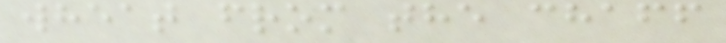wheat from the chaff
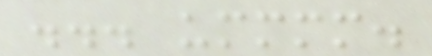... ummmm.
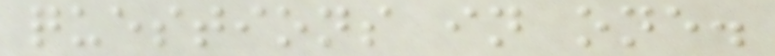questions in one.
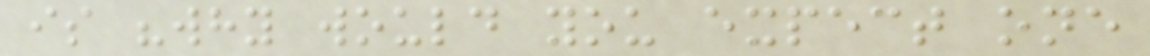is "why would you expect one
